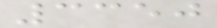3350
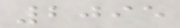2095
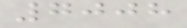7008
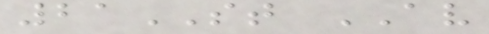21ST AV
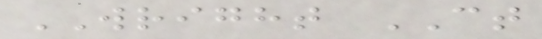WRIGHT CT
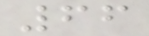66
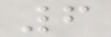6
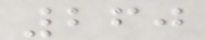260
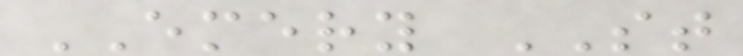EMERY ST
